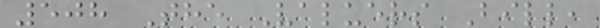508 The Valuers Bill,
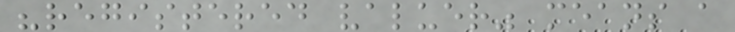"registered valuer" means a
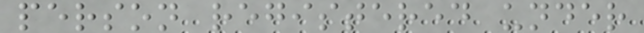person registered under
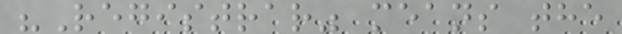"Registrar" means the
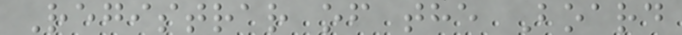Registrar of the Board
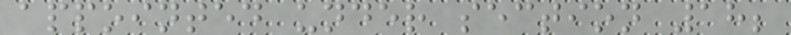appointed under section 18;
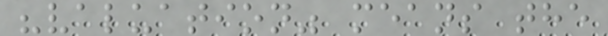"valuation" means the
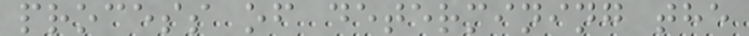process of determining the
